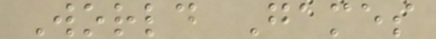World Games
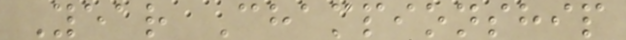Year Championship
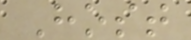Host
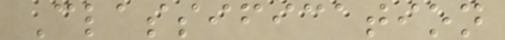Classification
